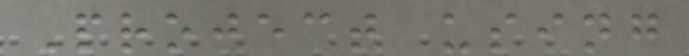Project using
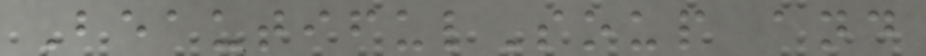BeautifulSoup and
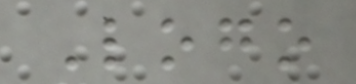Logo
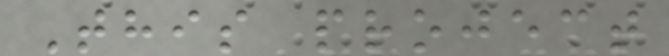This project
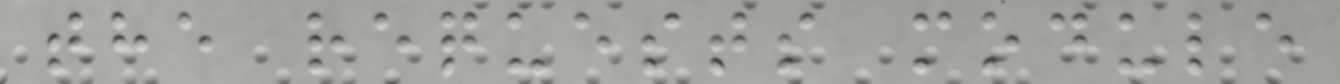the requests module
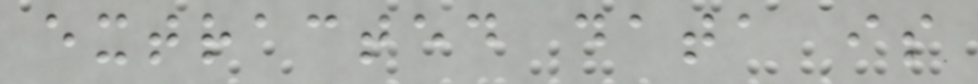extracted data is
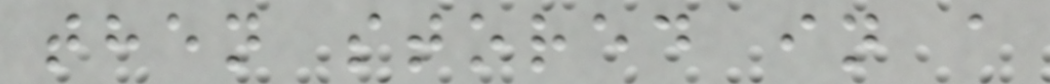then stored in a
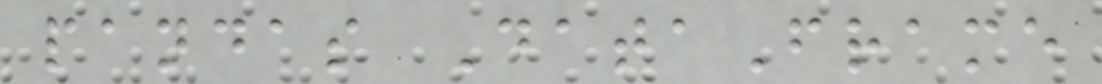pandas DataFrame
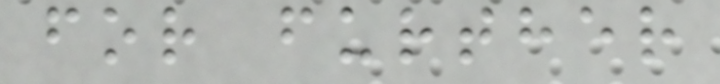for further
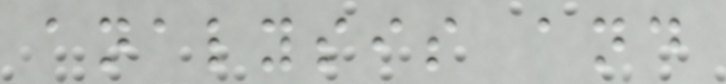analysis and
